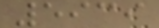5939
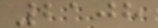2108
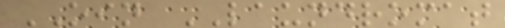OIN LAUNDROMAT
